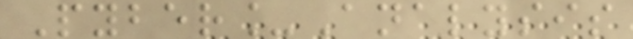Pyber_Analysis
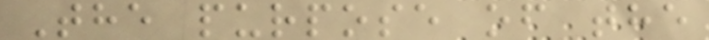The purpose of the
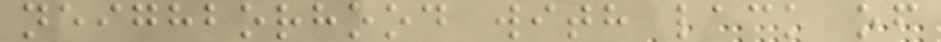neighborhood with lack of
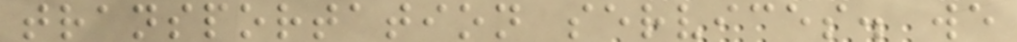transportation services. we
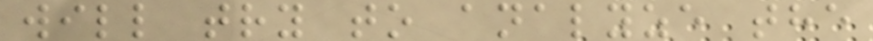will try to analyze the
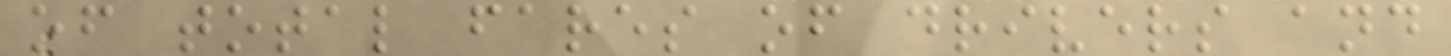of total fares of drivers and
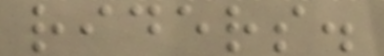riders.
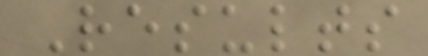Results
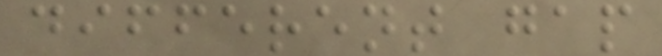different gap
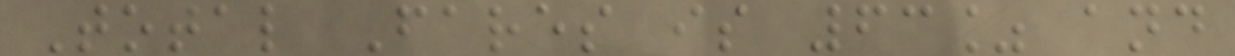Total Fares is 63% and
